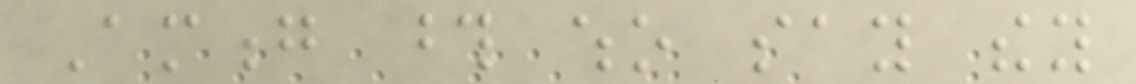Among those who say they
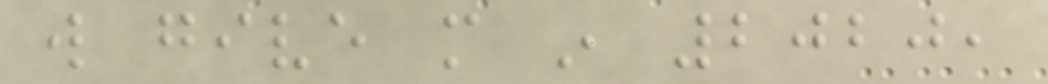will give more in 2020,
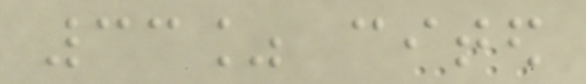33% cited
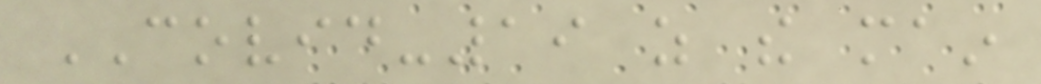COVID-19 as the main
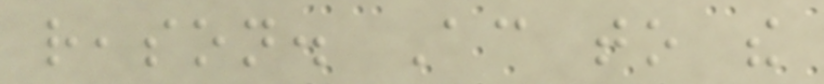reason. According to the
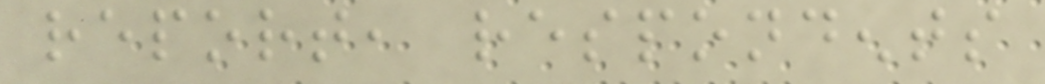report, respondents
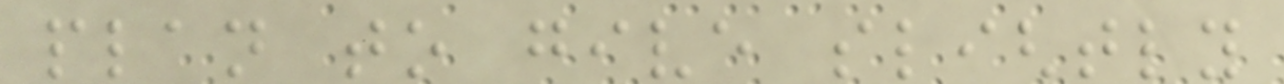plan to give slightly
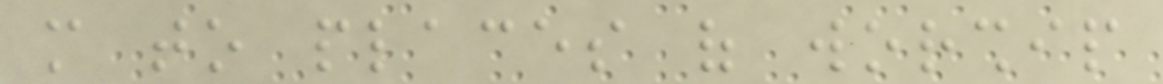more to places of worship
